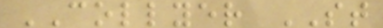COLLYER ST
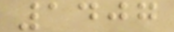1407
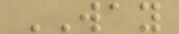WAY
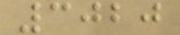3020
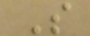S
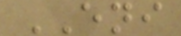ENI
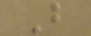B
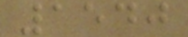1540
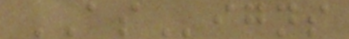ASigns
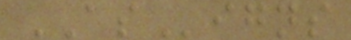ASigns
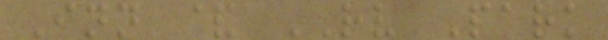Inn & RV Park
